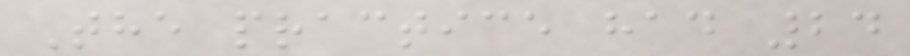The practice had 24
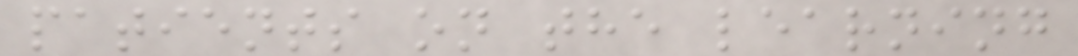patients on the learning
